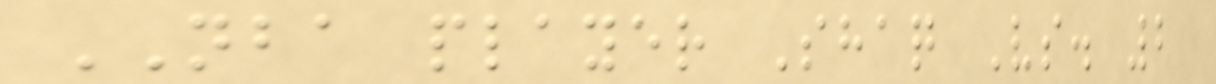NBA player Shaq Vs. 2
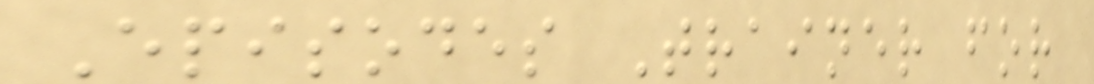Episodes Trainer for
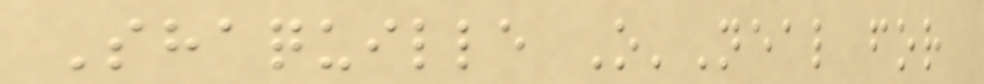Shaquille O'Neal for
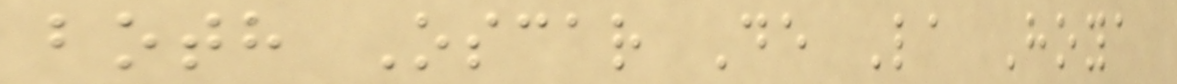both Oscar De La Hoya
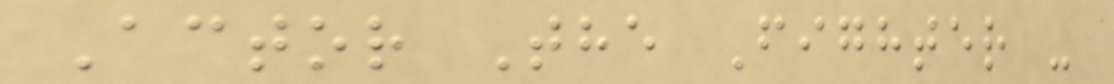Actor The Fighter -
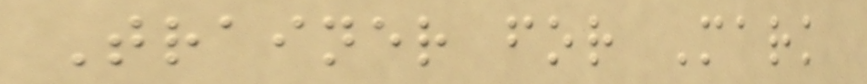Trainer for Mark
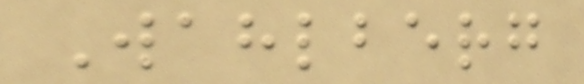Wahlberg
